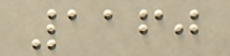1160
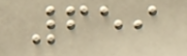659
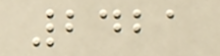2421
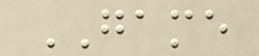GAME
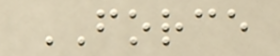FORCE
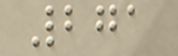271
